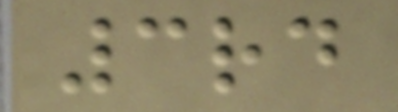3rd
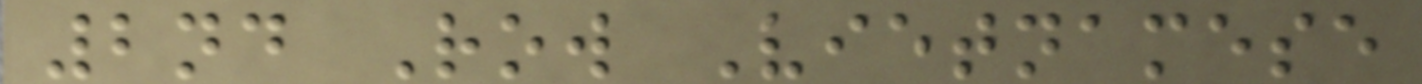2nd Row Vietnamese
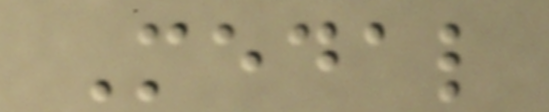Medal
